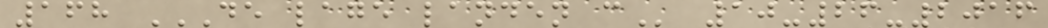168 DE LAGE LANDEN C 10-26-2016
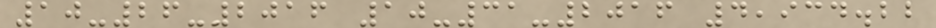10-26-2016 10-31-2016 4,934.22
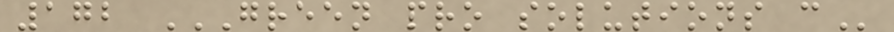172 GREEN PRO SOLUTIONS C
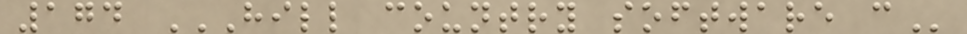174 HILL COUNTRY SOFTWARE C
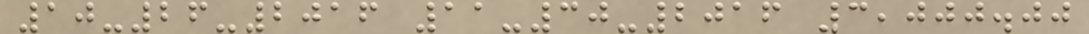10-26-2016 11-30-2016 3,000.00
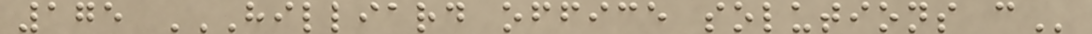175 HILLIARD OFFICE SOLUTIONS C
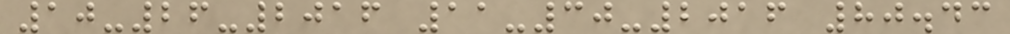10-26-2016 11-30-2016 80.43
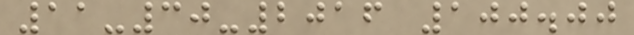11-30-2016 100.00
